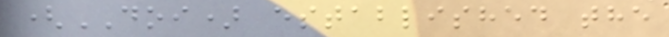(DOI) established the
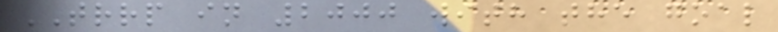TRRP in 2000 with the goal
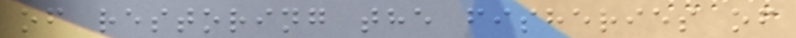of restoring the fisheries of
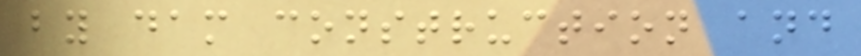by dam construction and
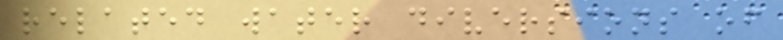related water diversions of
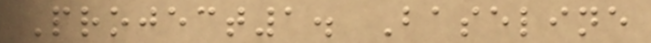Project1. Baseline
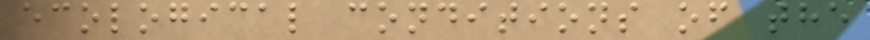ecological conditions of the
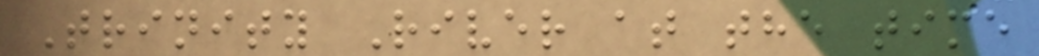Trinity River at the time
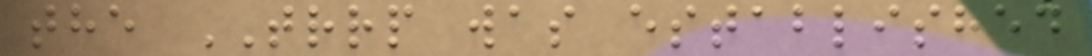the TRRP was established
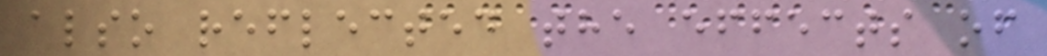also reflected the effects of
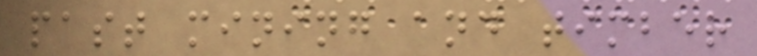past mining and timber
